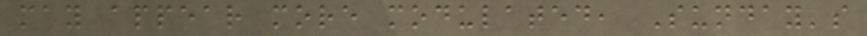may appear more modulated, Sunday's
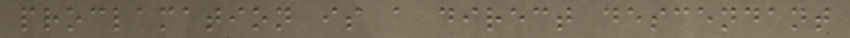proclamation is a direct descendant
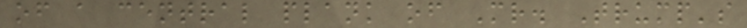of a central plank of Mr. Trump's
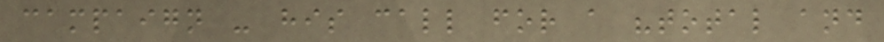campaign - his call for a "total and
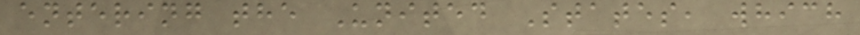entering the United States, which
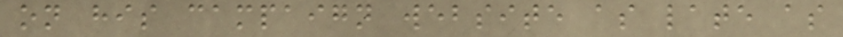on his campaign website as late as
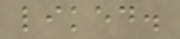liked.
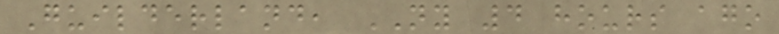Guilderland, NY 4 hours ago
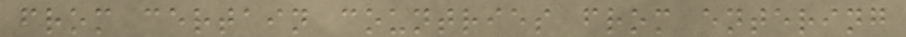from certain countries from entering
